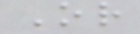Or
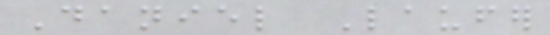Daniel Laufer
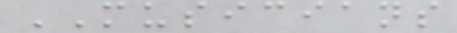MUSICIANS
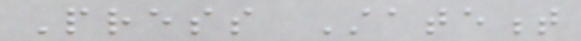Press Statement
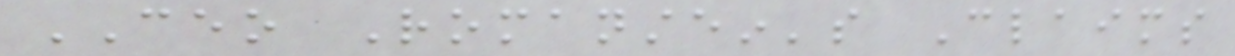CEO Romanstein's Claims
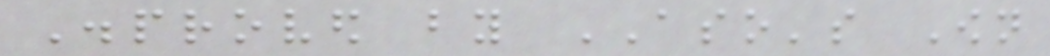Disproved by ASO's Own
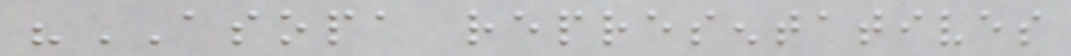"ASOPA representatives
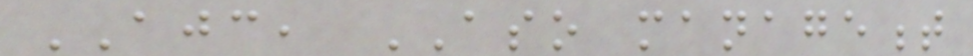AJC, ASO management
